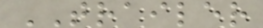TRAILER
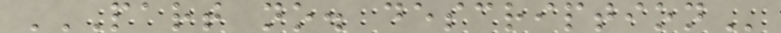PART NO. DESCRIPTION
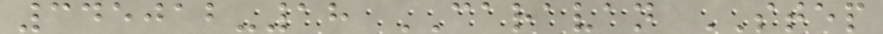345012-18 CARAVAN STEP
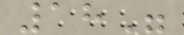18"
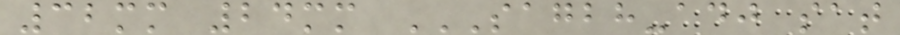32mm 24mm SAGBH-ADJ SAT
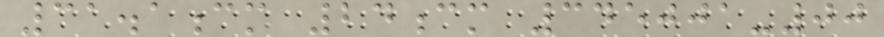31.1cm 24cm 345001-00
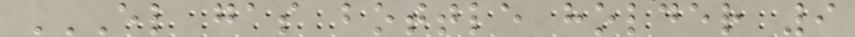EL GAS BOTTLE HOLDER 9
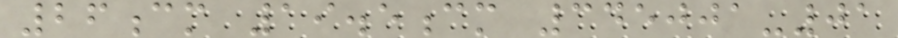26cm 19.5cm 345001-01
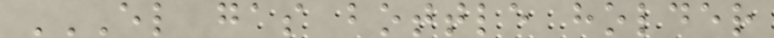EL GAS BOTTLE HOLDER
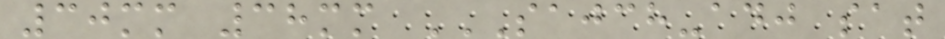30mm 38mm SAJCH-ADJ SAT
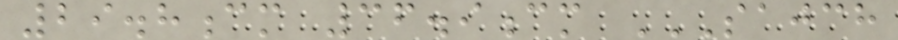29.8cm 36.9cm SAJCH
